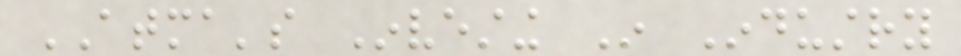ATMA's Investing In Industry
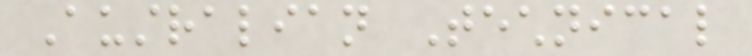Australian Technical
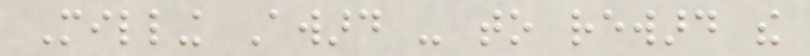Milling Award - to reward the
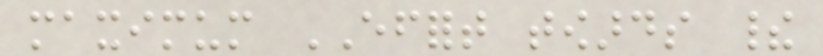maximum EFFORT towards their
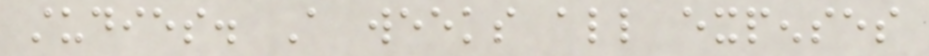studies. A weeks all expenses
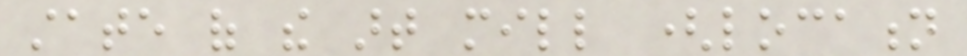state of the art mill (location
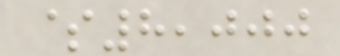$8,000
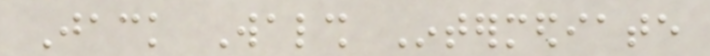Jack Walsh Intermediate
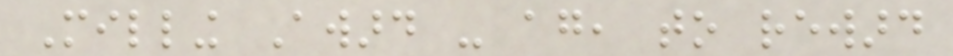Milling Award - again, to reward
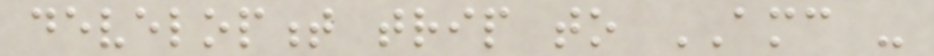development trip to AMC -
